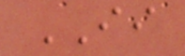II
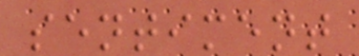sentiment
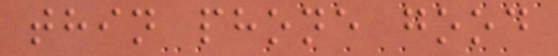thin phone good
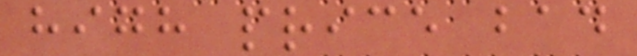high price bad
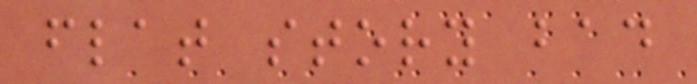flat story bad
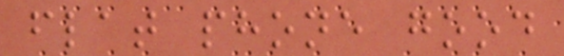flat phone good
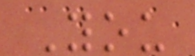You
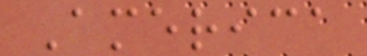America
